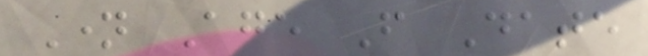Name Age From Date
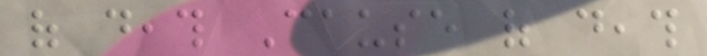of death Cause of death
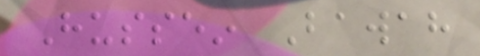Hussein Bawah
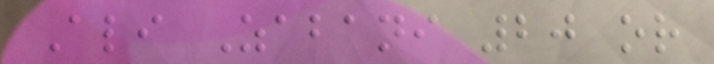Ali Zabani 20 or
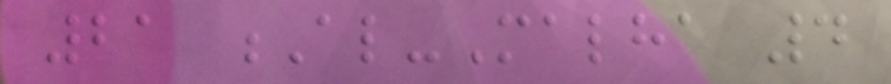21 Al-Malha 4
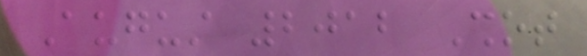August 2012 Shot
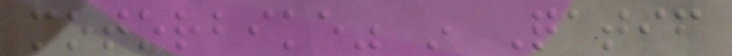motorbike" in Qatif
